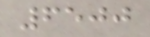6500
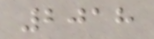2018
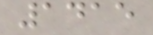1415
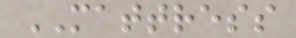MATTRESS
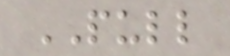PULL
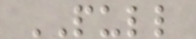PULL
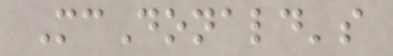McDonald's
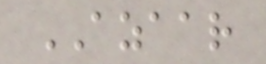AZAAR
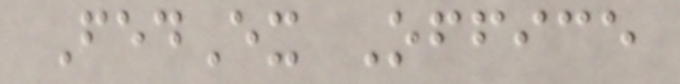FedEx Office
